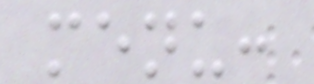menu:
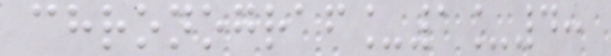chronograf_1_4:
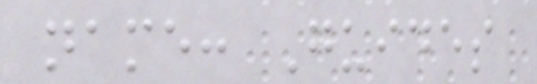name: Guides
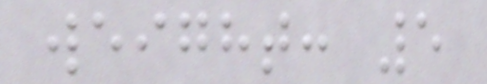weight: 5
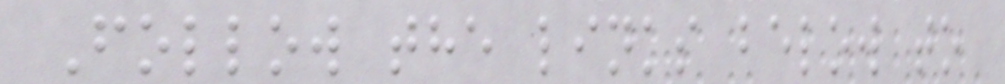Follow the links below to
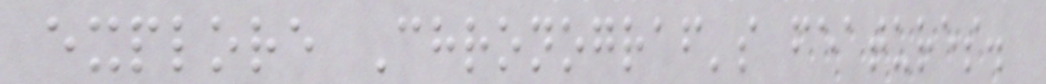explore Chronograf's features.
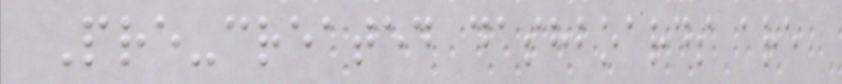Pre-created dashboards are
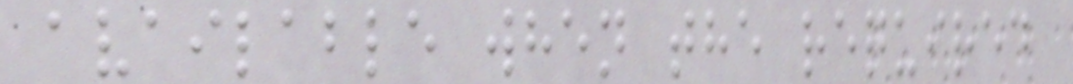available when the required
